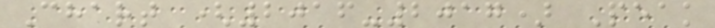Chart (2016-2017) Peak
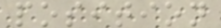position
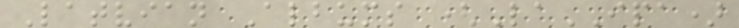Latvian Albums (LaIPA)
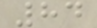84
